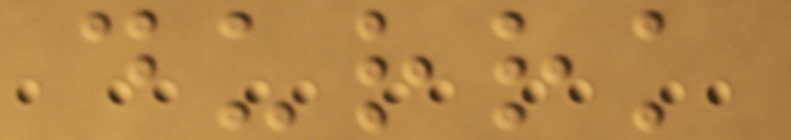durrk
